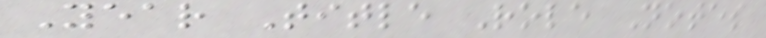Year Title Role Notes
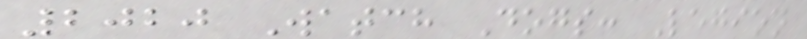2020 Watch Dogs: Legion
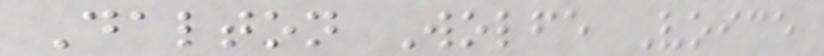Dalton Wolfe Voice
